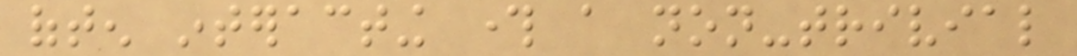often interacting through a non-trivial
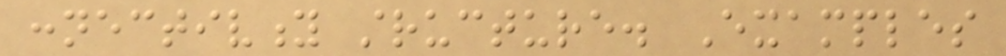connectivity structure. Examples
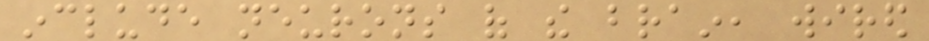include neurons of the brain, wired
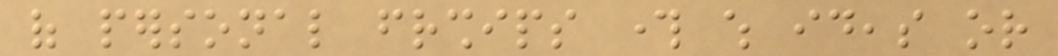of personal friendships through which ideas or
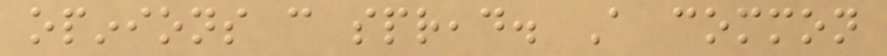opinions can spread. A common
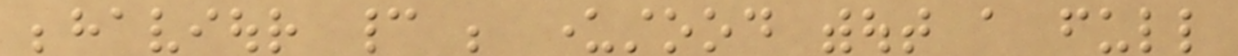behaviour cannot be understood without a full
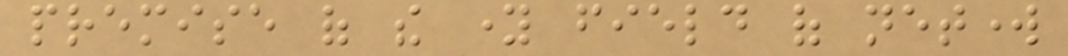premise of the young field of network
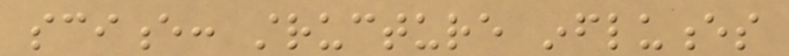science: structure influences
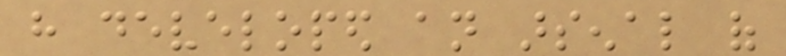have developed an arsenal of
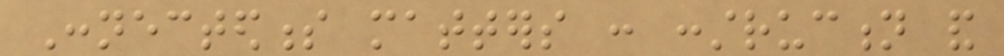Connectedness matters : construction and
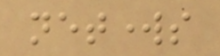networks
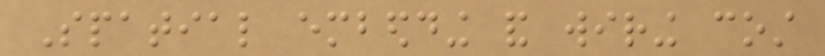Spatial embedding and wiring cost
